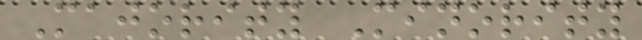Majority Minority
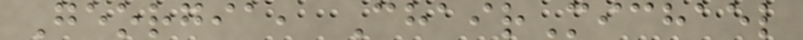Georgia, ChairMichael
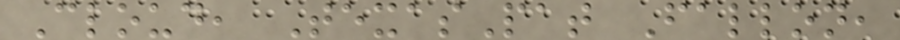Cloud, TexasPat Fallon,
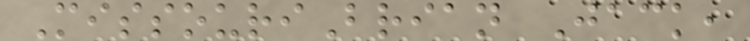MissouriBrian Jack,
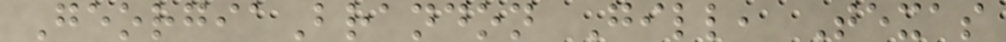GeorgiaBrandon Gill, Texas
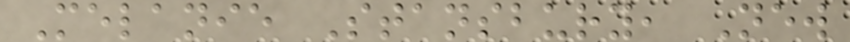Melanie Stansbury, New
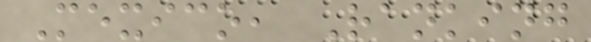Mexico, Ranking
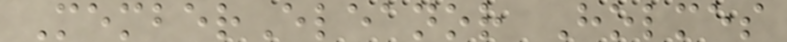MemberEleanor Holmes
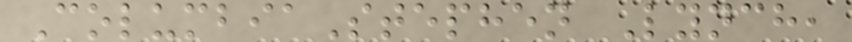ColumbiaStephen Lynch,
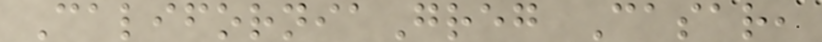CaliforniaGreg Casar,
